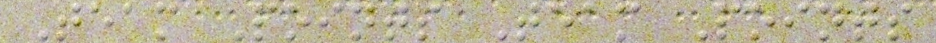Team Points Team Points
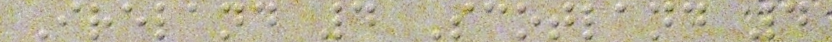Ireland 4 Scotland 4
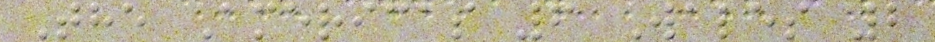The Americas 6 Wales 2
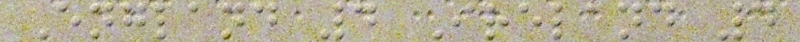England 4 Ireland 4
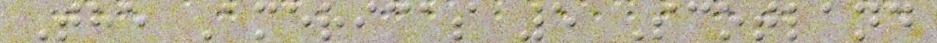The Americas 5 Scotland
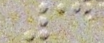3
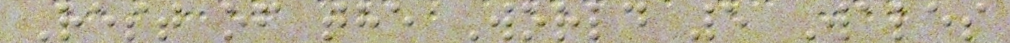Rest of the World 5 Wales
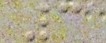3
